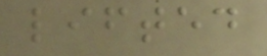lifted
